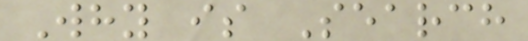Why is Search
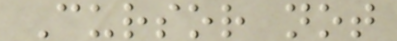Cursor not
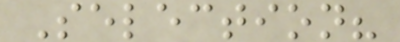Selection?
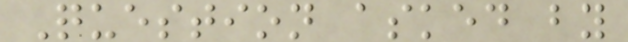Question asked by
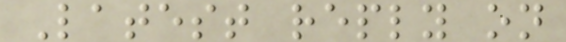Latest reply on
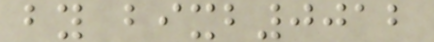by bixb0012
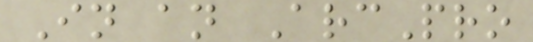In an ArcPro
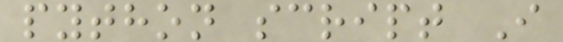python script I
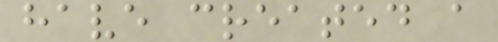have created a
